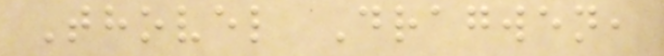Thovel Dragwen,
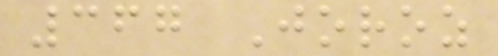367 Joroz
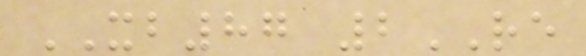XB87 2RE
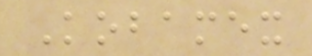Kobamex
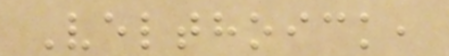Velthoick,
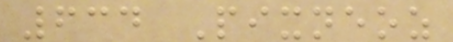634 Pixneoz
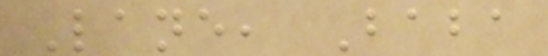Lane, Baba
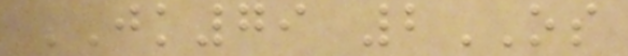JK79 2OS
